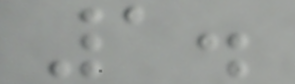1.
